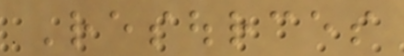Resources
